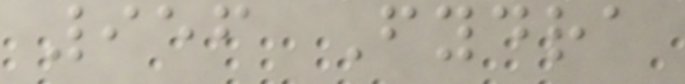956 Fydra
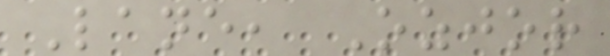Lane, Ozjor
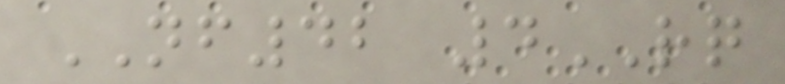NF42 4RQ
